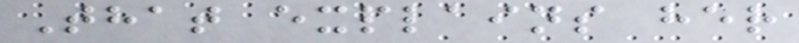That explains her
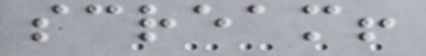scream!
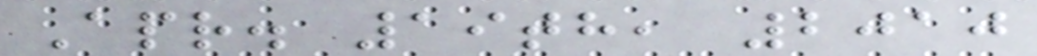Apr. 19th, 2010
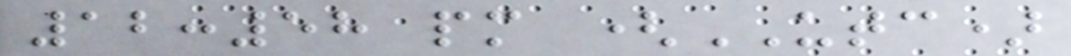12:58 pm (UTC)
